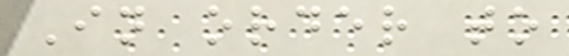In order to
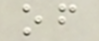of
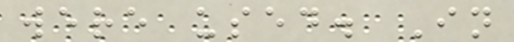were used. In
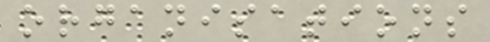organisations
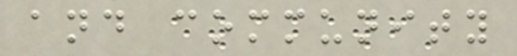and community
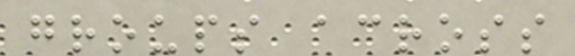groups across
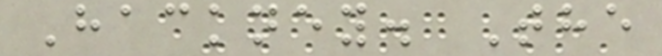Hackney. The
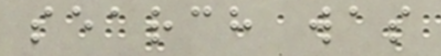search was
